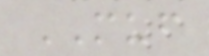MUF
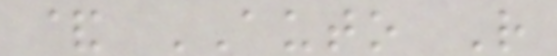& AUTO R
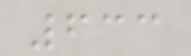633
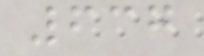637
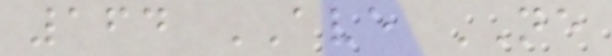164 AVE NE
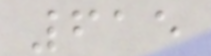615
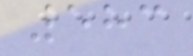583
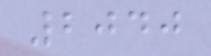2040
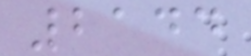2144
